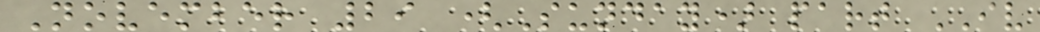November 29 (Sunday) part IV
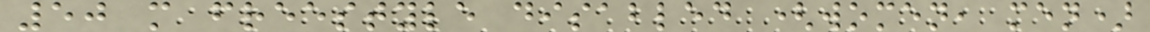50 m freestyle disabled (women, men)
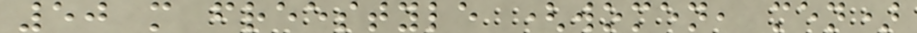50 m freestyle (women, men)
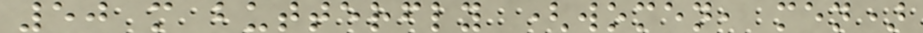50 m butterfly (women, men)
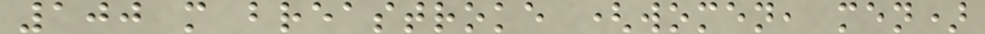100 m breastroke (women, men)
